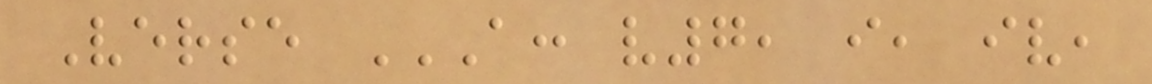Verse A: V7, I, IV,
